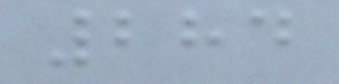284
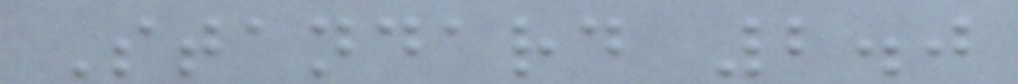Standard 2.0
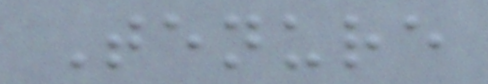Tenure
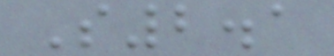S2.1
